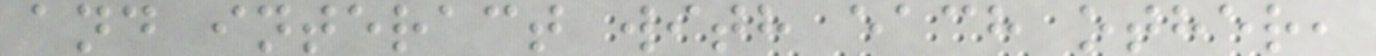and interact with each other,
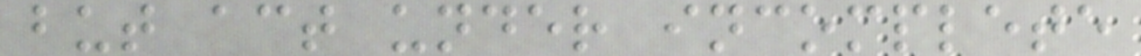but act under incomplete
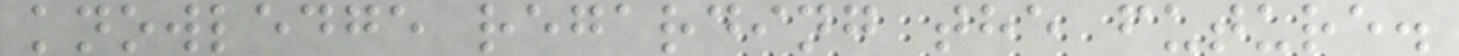knowledge regarding the future.
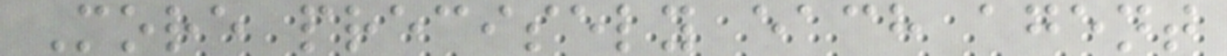More precisely each agent
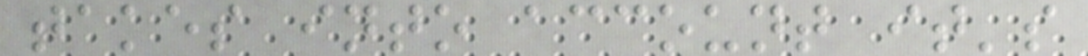takes into account it's
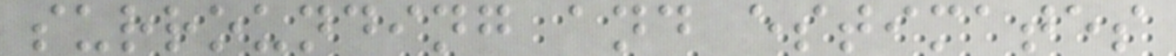surrounding and estimates
